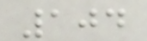104
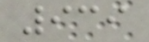939
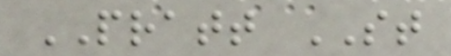PRATT ST
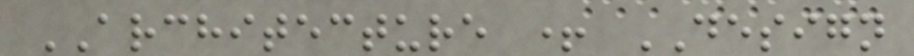ARCHITECTURE + DESIGN
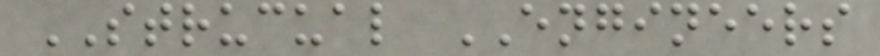STRUCUAL ENGINEERS
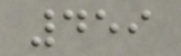459
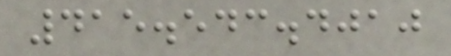415.543.4010
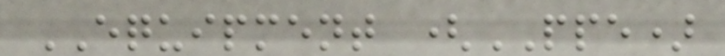EQUIPMENT (PPE)
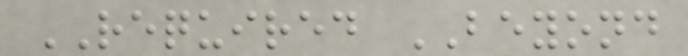REQUIRED BEYOND
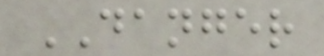DANGER
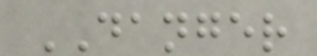DANGER
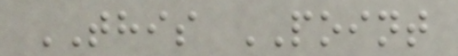THIS POINT
